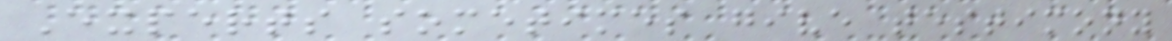Experts sometimes give testimony
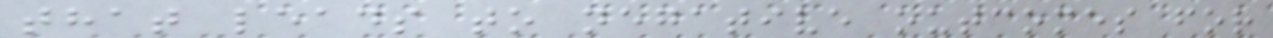that leads to negative outcomes for
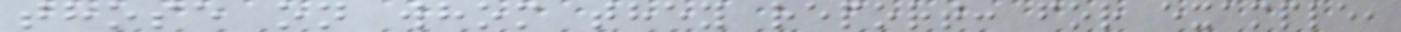those on whom they report: for example,
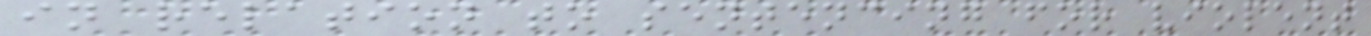in relation to sentencing for violent
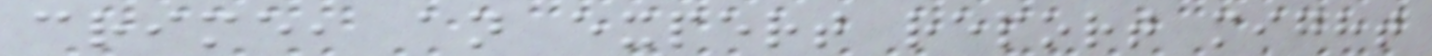crime, an expert report might
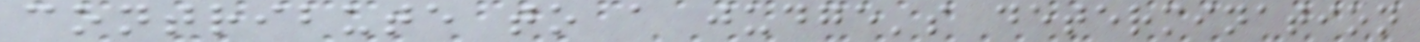contribute to a judge's determination
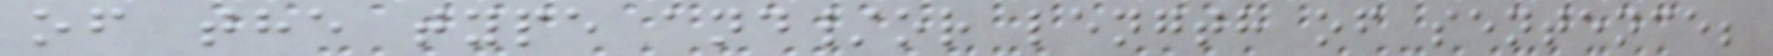of the type and/or length of sentence;
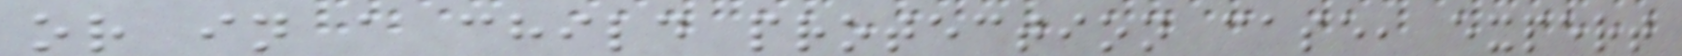or in a child protection case, expert
